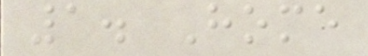1. Home
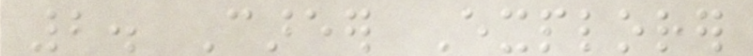2. Career Explorer
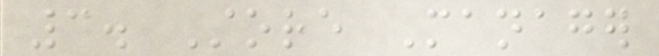3. Store Manager
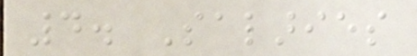4. Salaries
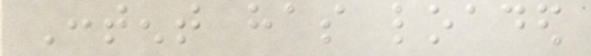Content has loaded
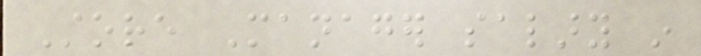Store Manager salary in
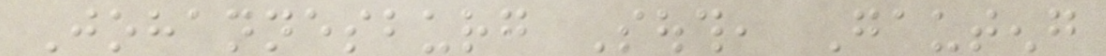Johannesburg South, Gauteng
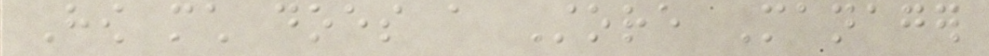How much does a Store Manager
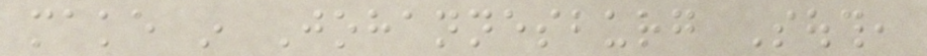make in Johannesburg South,
